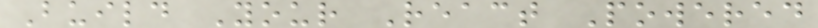Build Your React Powered
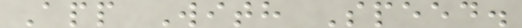App With Speed.
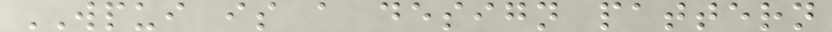WPUI is a design pattern
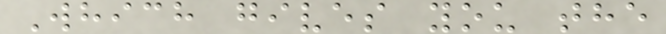Which gives you the
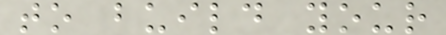to build your
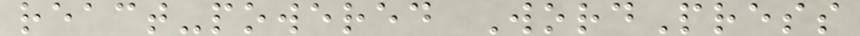react-powered WordPress
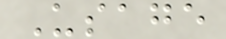Usage
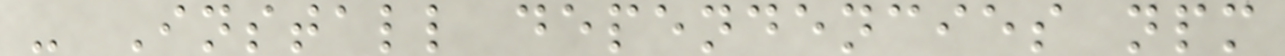- Install dependencies npm
